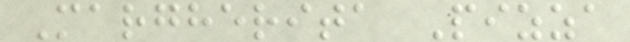Margherita Pizza
